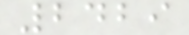2429
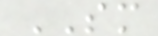SM
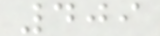409
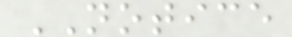NOTICE
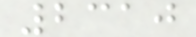2310
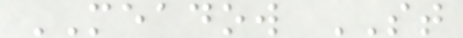MEADOW ST
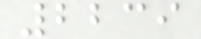2239
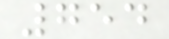754
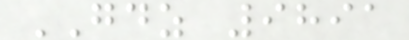GDZ 9891
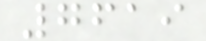7619
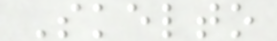Skelto
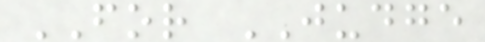FOR JUDGE
